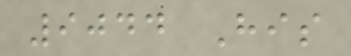9044 His
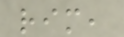rim,
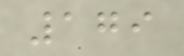179
